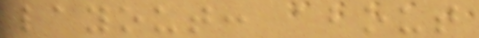layout: about
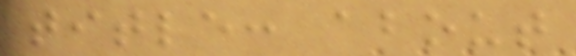title: about
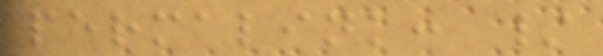permalink: /
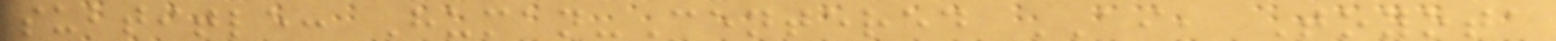subtitle: Human-Centered AI, Toyota
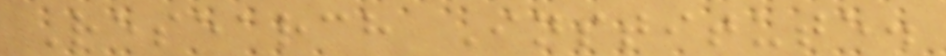Research Institute.
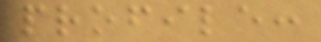profile:
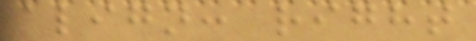align: right
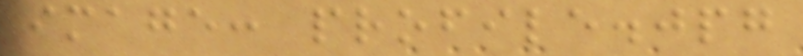image: profile.jpg
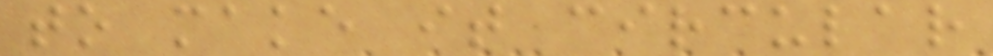to make it circular
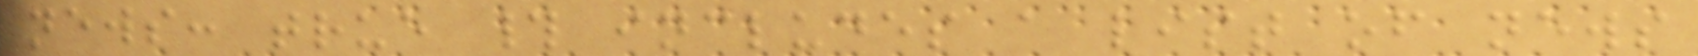news: true # includes a list of news
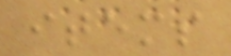items
